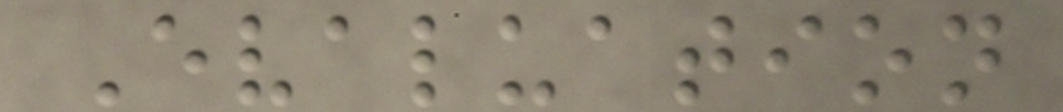Evaluation
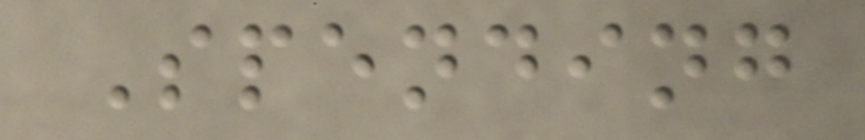Spending
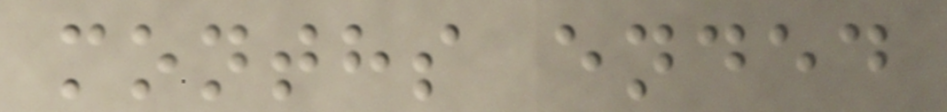months ended
